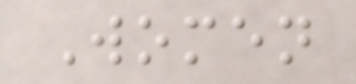Women
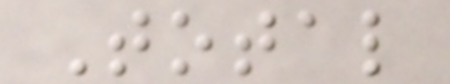Total
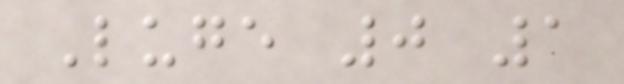Luge 0 1
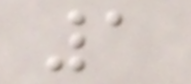1
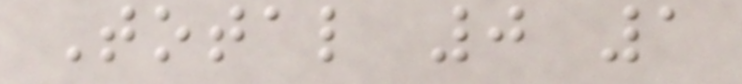Total 0 1
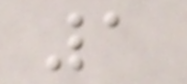1
